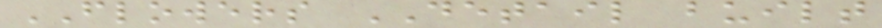FLOWERS DETAIL built
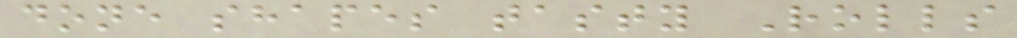done shapes tasty Rolls
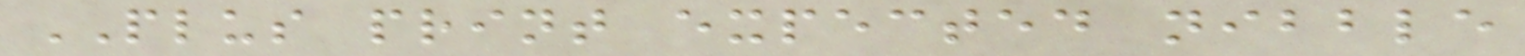PLUS print expected nibble
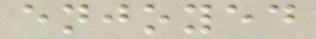enjoyed
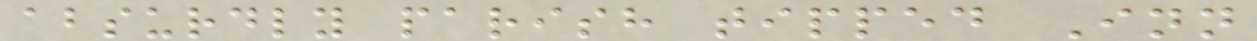absurdly parish tipped Inn
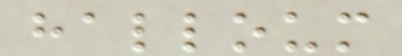halloum
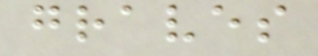graves
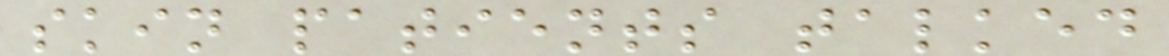skin patients talked
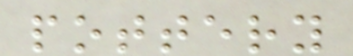pottery
